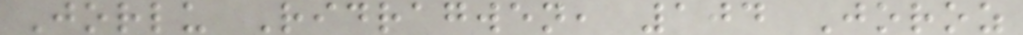Jorlu Ridragwen, 104 Joroz
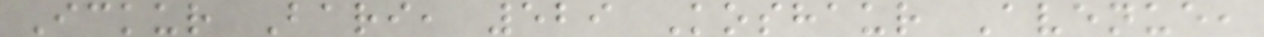Ickur Bari, 529 Koshaur Avenue,
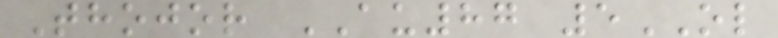Thojor AU87 5OL
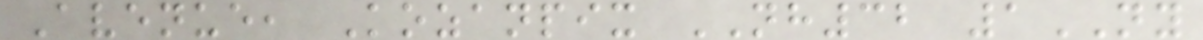Avenue, Kozanpix NH32 1NY
